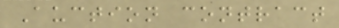Auction contract
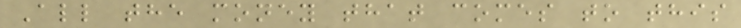All the money that comes to this
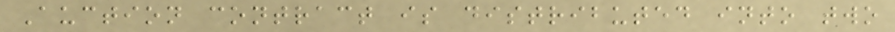Auction contract is distributed into two
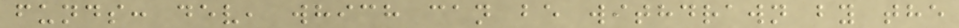funds: dev, which can be withdrawn by the
